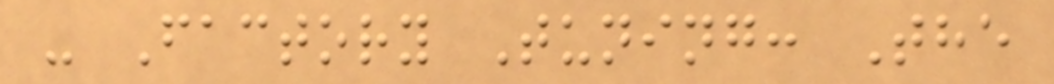- Factory Tuning: The
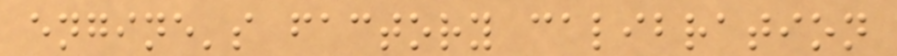engine's factory calibration
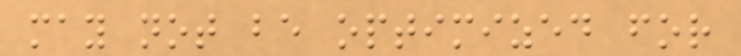may not be optimized for
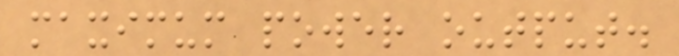maximum power output.
